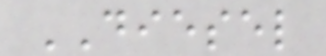DIESEL
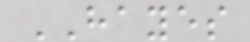HAYES
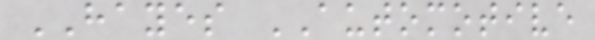HAYES AUTOMOTIVE
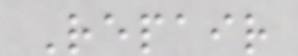Repair
